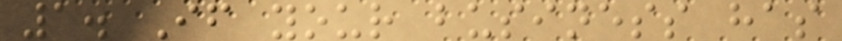1. If your business has
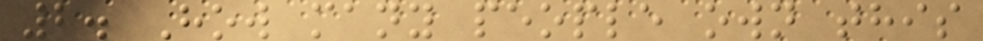2. How many people own this
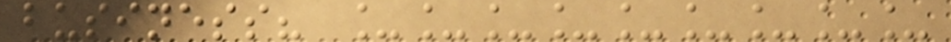business? _________
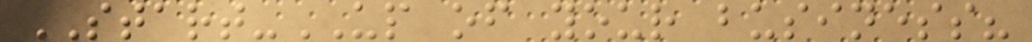START-UP of your business?
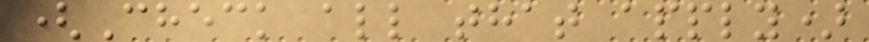(Check all that apply)
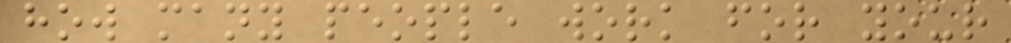how many people work for your
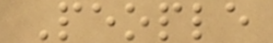People
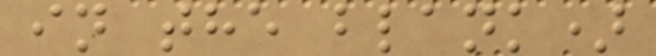in the blank)
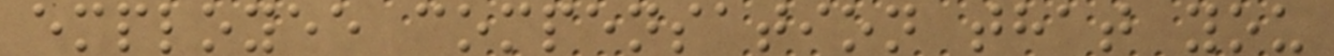employee compensation that you
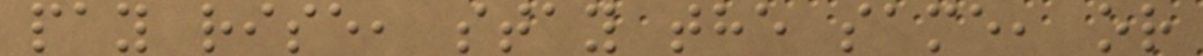pay rise, stay the same, or
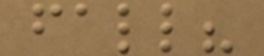fall?
